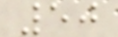50
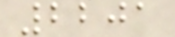2201
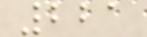221
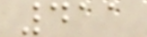411
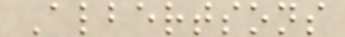Albertsons
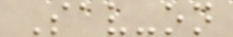Sav-on
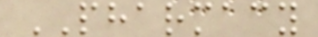PHARMACY
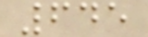645
